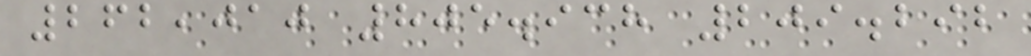262,010 805.938 209.292
